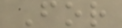For
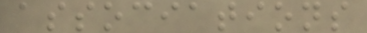associations
